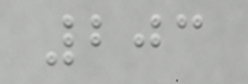203
